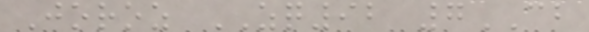Joroz ZQ92 7CB
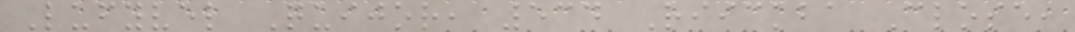Lufyvel Quijor, 534 Riickba Close,
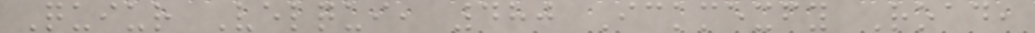Quiur Velqui, 480 Ickmexfy Road,
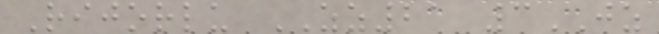Rijorlu ZZ21 3JZ
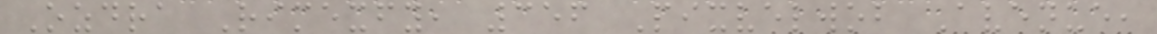Ozdra Rimexfy, 356 Pixvelwob Avenue,
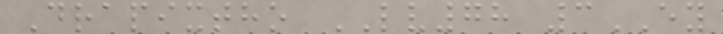Drapixtho LV78 3EY
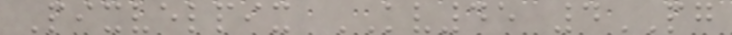Pixvelpix KV45 4PG
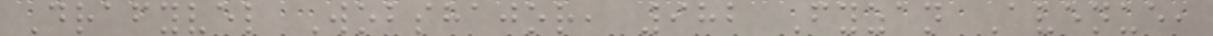Drafyvel Wobshajor, 982 Fyzan Avenue,
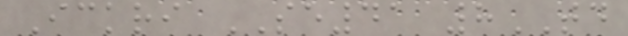Ickri SE41 8TD
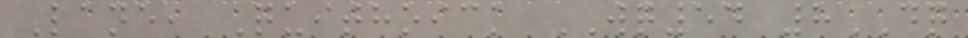Lane, Quithoick WQ54 8DQ
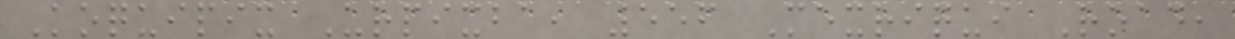Koquipix Urpixba, 556 Mexriqui Road,
